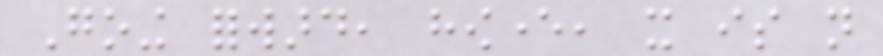Going forward, however, it is not
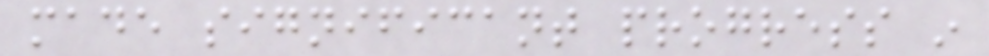made significant progress in
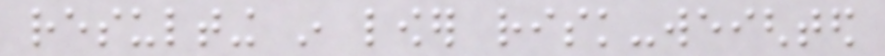resulting in lower risk-weighted
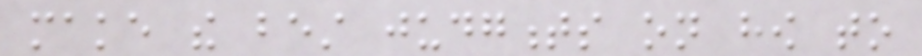make the best judgments on how to
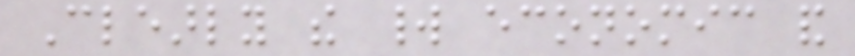Clearly the world economic and
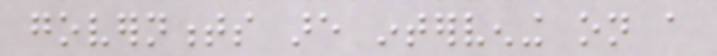governments are intervening on a
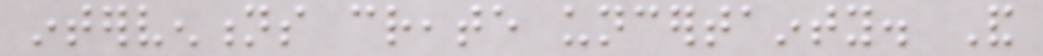interventions create uncertainty. And
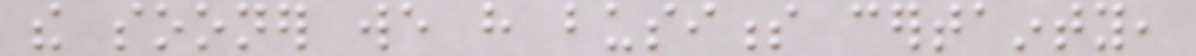the sooner we have business certainty,
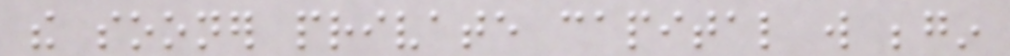the sooner private capital will begin
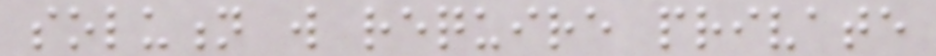solution will require private
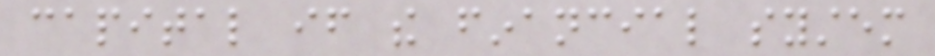capital if the financial system
